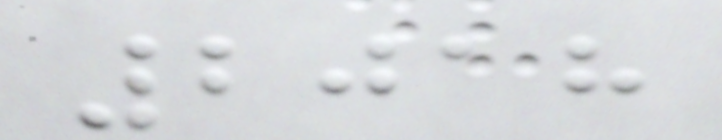2018
